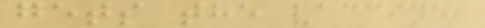gets the vaccine,
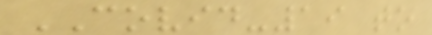COVID-19 to
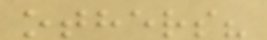others?
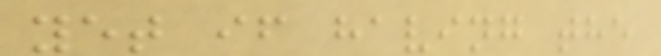yet if having the
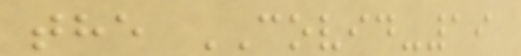the COVID-19
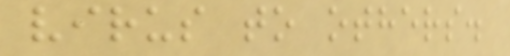virus to others.
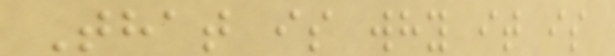That is why it is
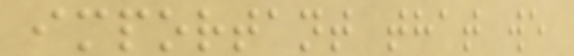important that we
